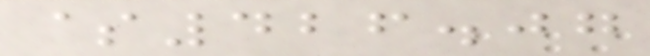$426.07
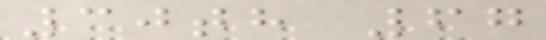30th 67
